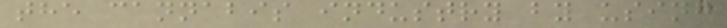the cannabis industry by using
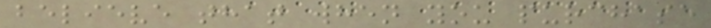believe that when you purchase
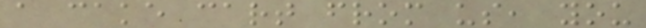a cake cart from us, you
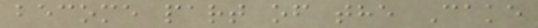become part of the Cake
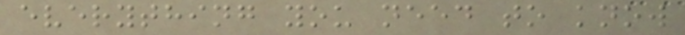everything you need to know
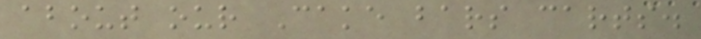about our Cake bars carts.
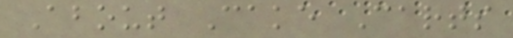About Cake Carts
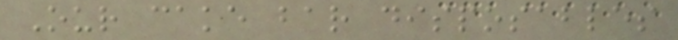Our cake bar disposables
